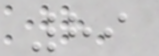89
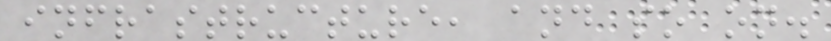infrastructure, and so on.
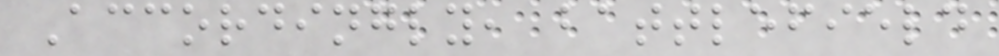Accordingly, battlefield
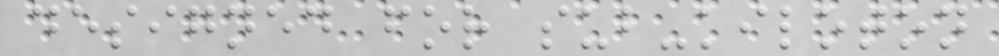designed for sub-kiloton
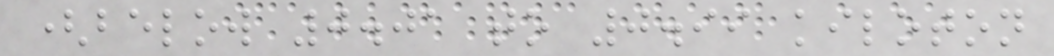(below 0.01 to 0.99 kiloton
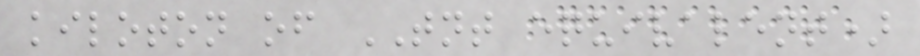kiloton of TNT equivalent)
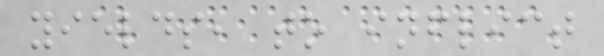yields, to inflict
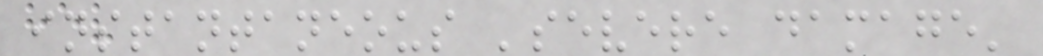instantaneous 'severe damage'
